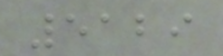5129
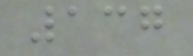137
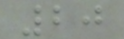20
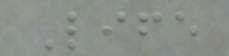Life
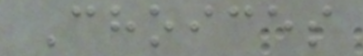Choices
